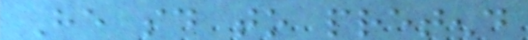He said to pretend
